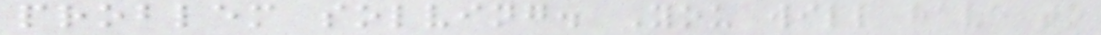problem solving. You will have to
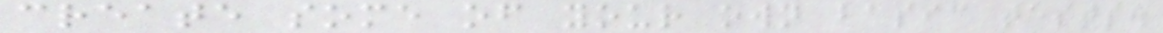create some of your own basic tests.
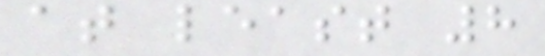at least 8
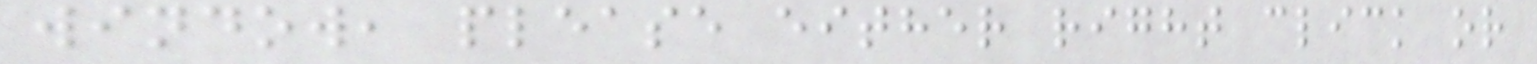window, please either right click or
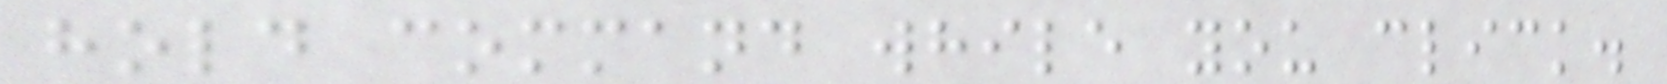hold command while you click.
